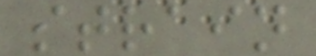strain
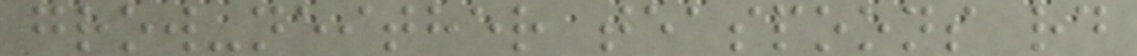grow-neither teaspoons rd
